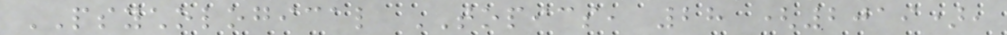PSYCHOLOGICAL TOPICS, 28 (2019),
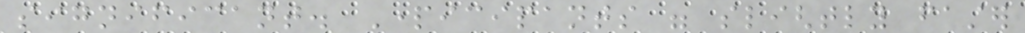significant. Participants were slightly faster
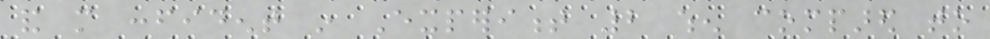and more confident in Experiment 2 when compared to
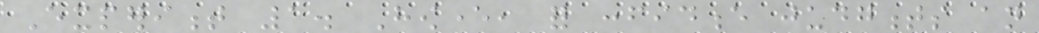Experiment 1. However, for confidence judgments an
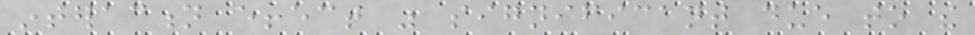interaction effect was significant due to the
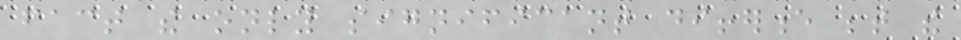fact the only significant difference between the
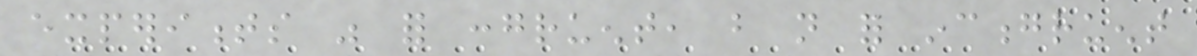experiments was for congruent, but not for incongruent
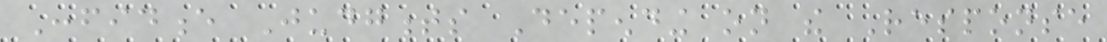Confidence Judgments Depending on the Response
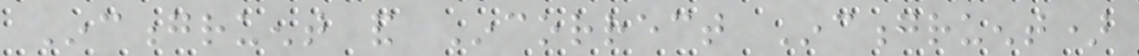Incongruent and Incorrect Incongruent)
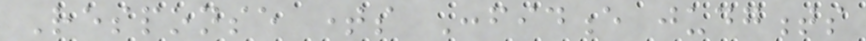Response times Confidence judgments
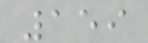159
